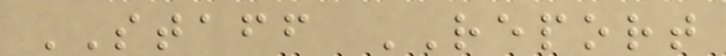STAFF REPORT
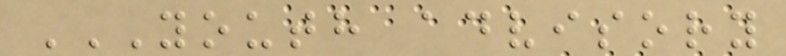YOUTH ADVISORY
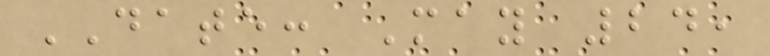DATE: May 24,
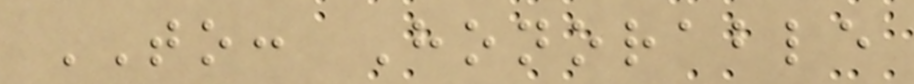TO: Honorable
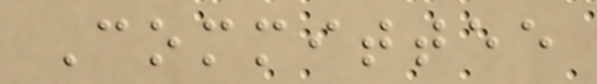Committee
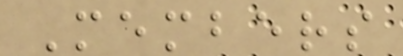Members
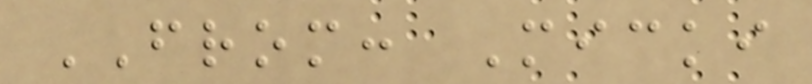FROM: Micki
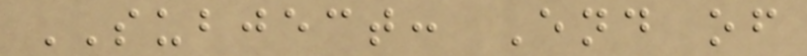SUBJECT: End of
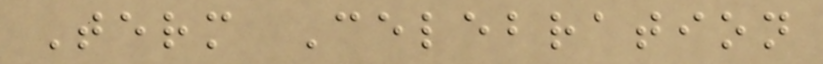Term Celebration
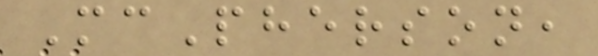McPherson,
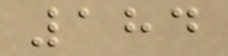184
